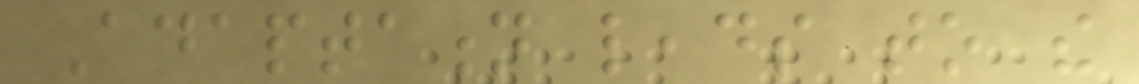Adaptation leads to the
